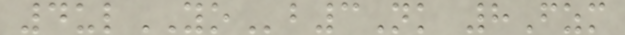4ulYOb3Nk 8Fzm
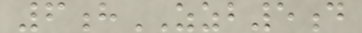6hZZB5d
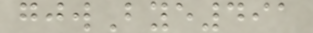gjwBye491
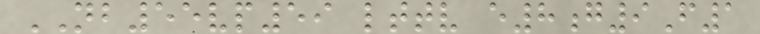NB55vp59 lttv e8g9F1
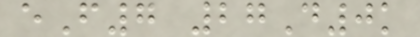eF7 27D0k
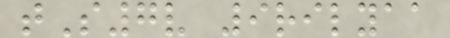tS7v 9rilyaa
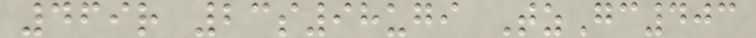469r 23s98ugi TzGc403
